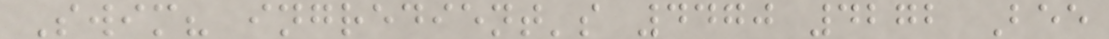Swim? ingredient's 4470 4272 Bee
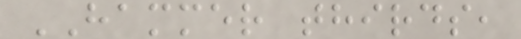HAMMER thirds,
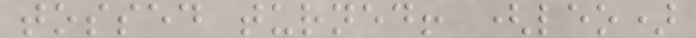tossed turned! (leo)
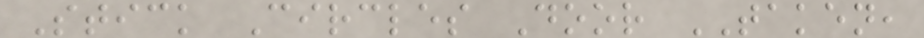Stick Circles Door TAKEN,
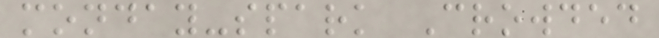monday-spark Crowded
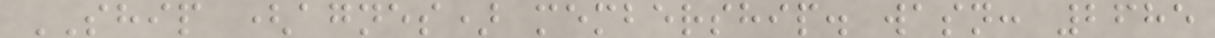SHIP (agnes) membership. wasn: 2685
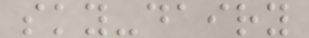sky-dairy
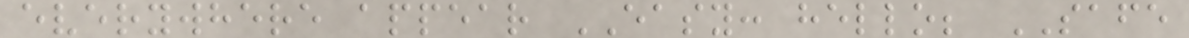everywhere appear EASY: hello; SAFE
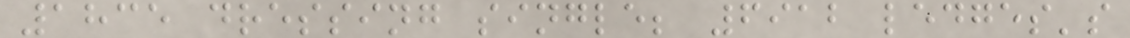1835 dressing single; 6912 ledges's
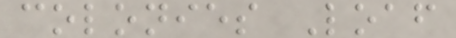colonies Loaf
